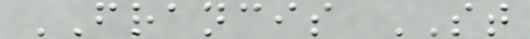FRANCIS ST
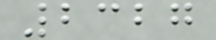2327
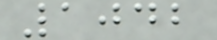1042
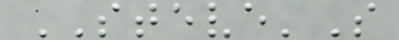STEVE'S
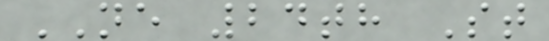NE 24th St
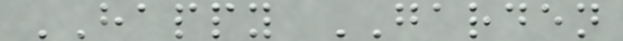HAPPY GARDEN
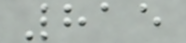815
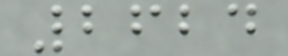2624
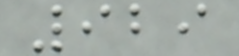929
